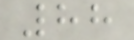88
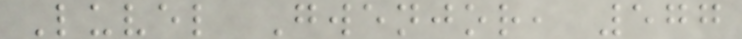Luvel Gwenjor, 577
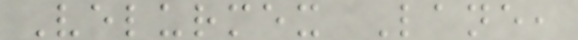Velurmex Lane,
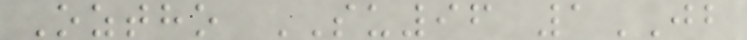Oztho SU96 1JB
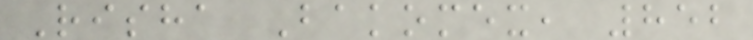Risha Bakomex, 852
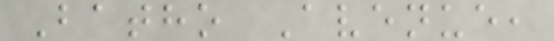Batho Avenue,
